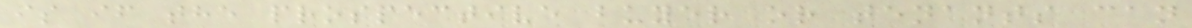is if the prospective buyer or tenants can
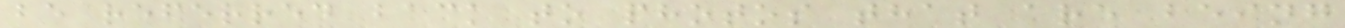be referred back to photos that are being
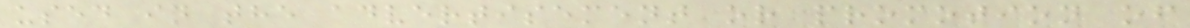used in the advertisement or promotion of
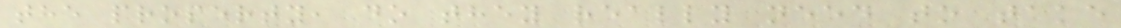the property, do they really need to take
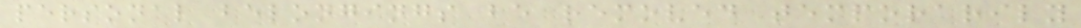personal belongings be removed temporarily
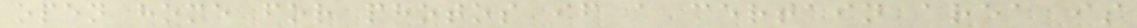open home for photos if a certain area is
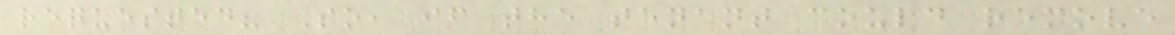requested? So, if the tenant could remove
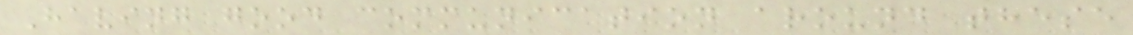Having good communication around these
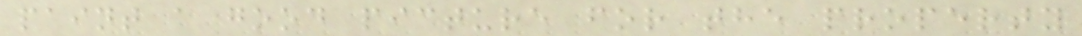paint a good picture for the property
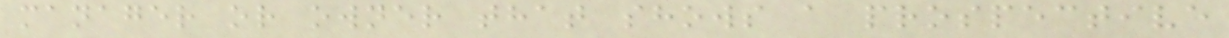manager or owner that shows a prospective
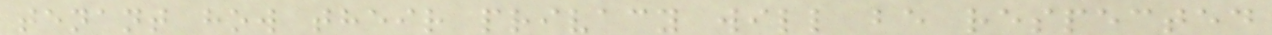tenant how their privacy will be respected
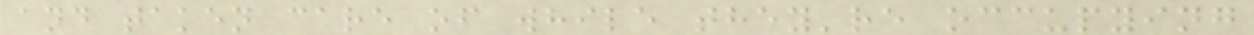and taken care of while they're occupying
